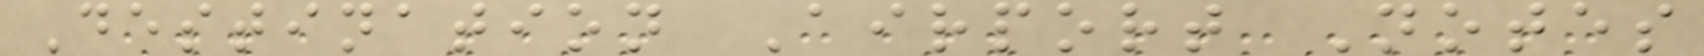Destination Airport Notes
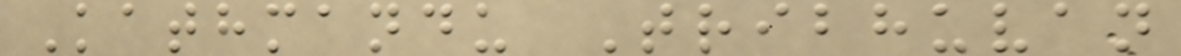Kathmandu Tribhuvan
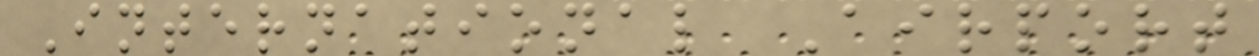International Airport
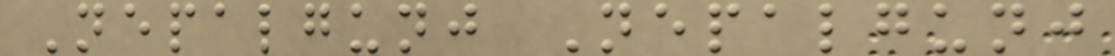Nepalgunj Nepalgunj
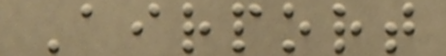Airport
